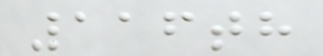116th
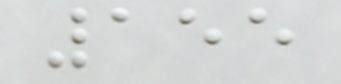155
